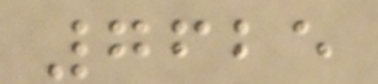7625
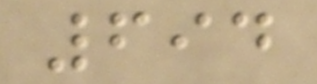694
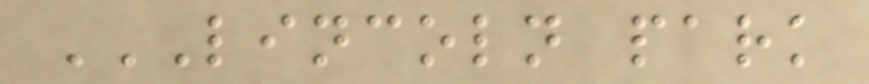LINCOLN PARK
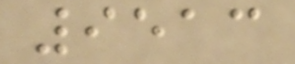9513
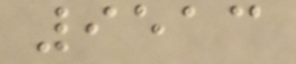9513
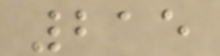215
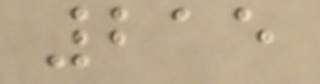215
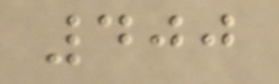400
